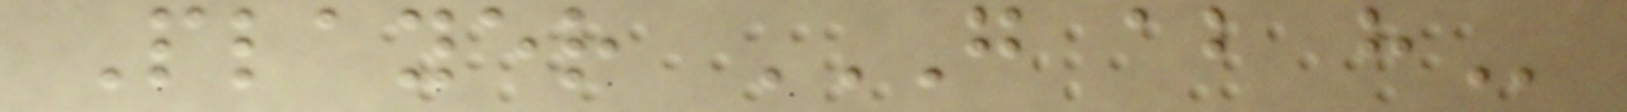Player G AB H
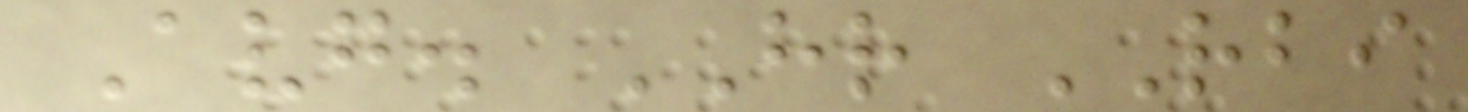Avg. HR RBI
